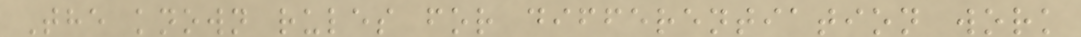The known rules for differentiation work
